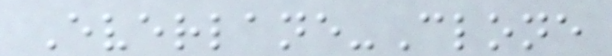Everlane-Clone
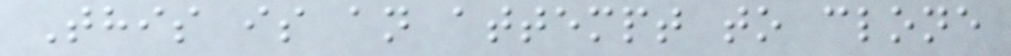This is an attempt to clone
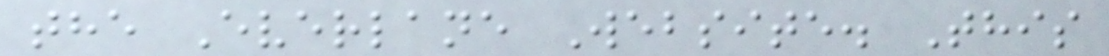the Everlane Website. This
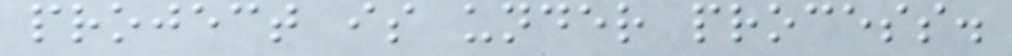project is under process.
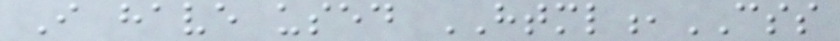I have used HTML,CSS
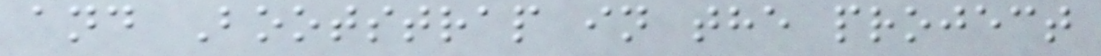and Bootstrap in the project
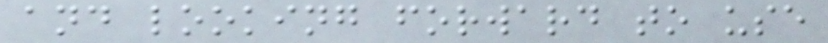and looking forward to use
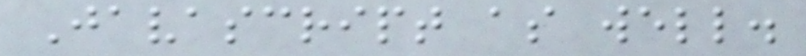Javascript as well.
